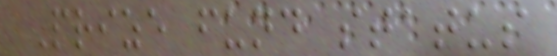Prize fund status
